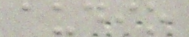audio
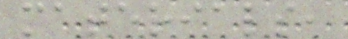materials,
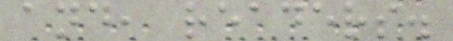and, readers.
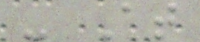- At
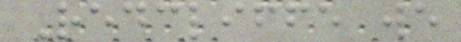Redcliffe we
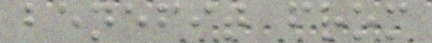benefit from
